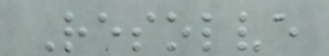Resolve
